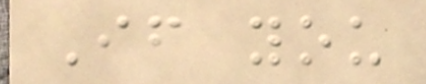If you
